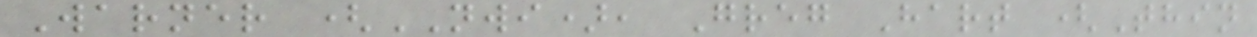Warner (NWI), Greg Hart (Thin
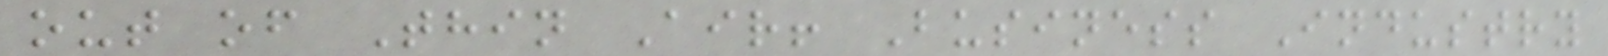out of Thin Air! Business Industry
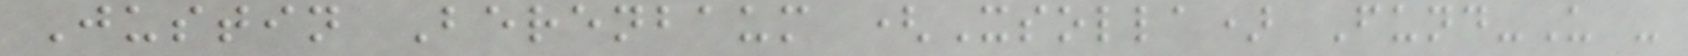Justin Berenbaum (Xsolla) Fund-U -
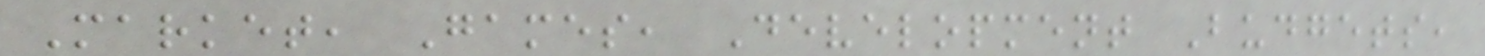Market, Games, Development Budgets,
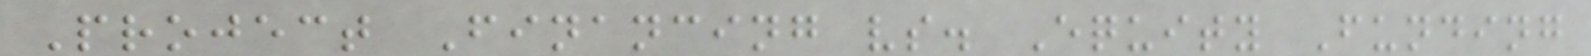Project Financing vs. Equity Funding
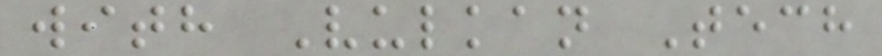with Vulkan Tech
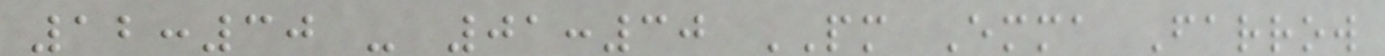12:30 - 01:30 PM Emma Farrow
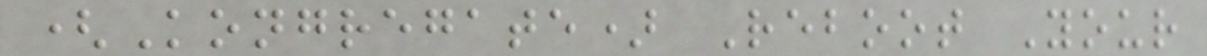(Kongregate) Reboot Your
